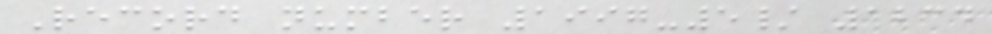Record number 1997-5/ 1234
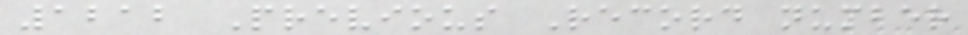1212 Previous Record number
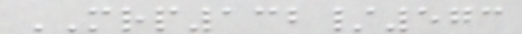MRP132/573
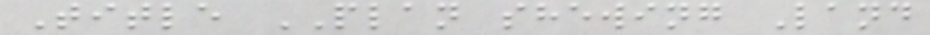Title PLAN shewing Land
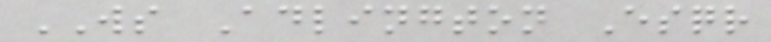WS Adlington Esqr
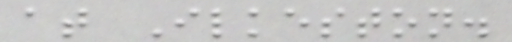at Ilkeston.
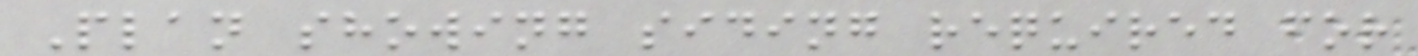Plan showing siding required for
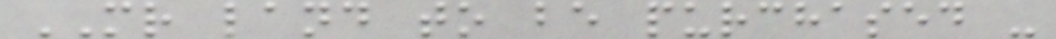MR land to be purchased -
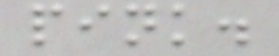pink.
